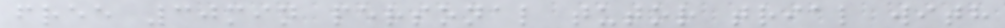free 30min personal tutor trial with
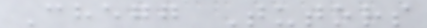Chegg Tutors
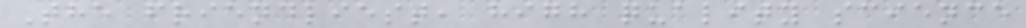The friendliest, high quality science
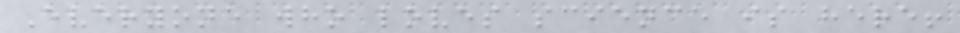Everyone who loves science is here!
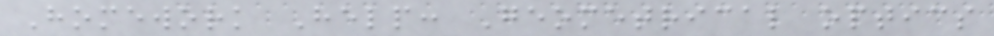Homework Help: Geometrical optics
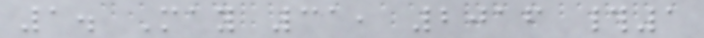1. May 31, 2016 #1
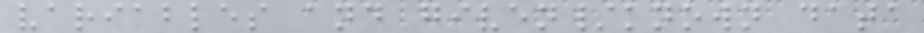variables and given/known data
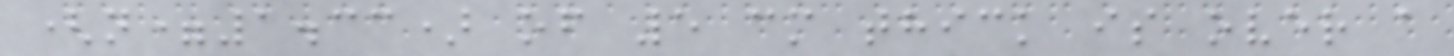(n=1.33) of 5 cm thick is over a
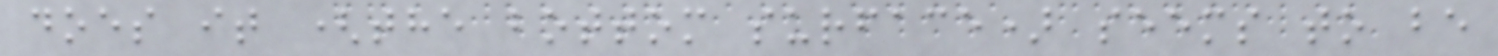does it (the bottom surface) seems to be
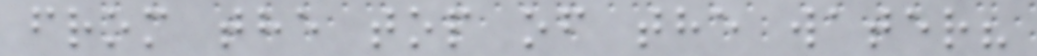from the top of the water?
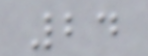24
